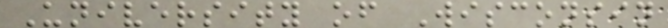University of Wisconsin
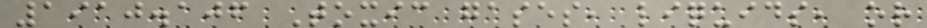1910.106 Toxic gases, liquids, or
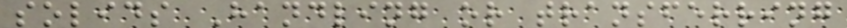solids Handling or transferring
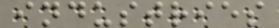industries
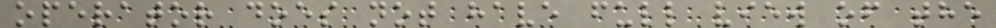operator does not have full view of the
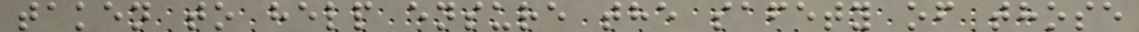taken to help ensure the safety of those
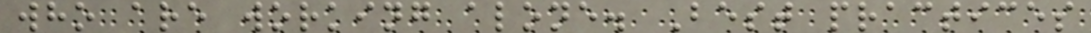who are working alone. Best practices
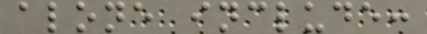alone include:
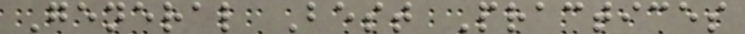General Best Practices
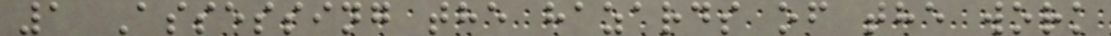1 Assessing the hazards of the work
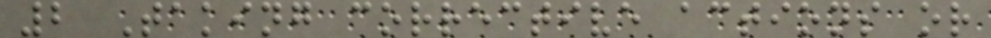2 Taking corrective actions or
